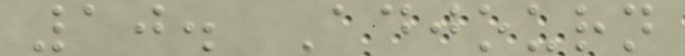10. Adjourn
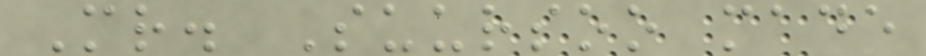Mr. Suursoo made
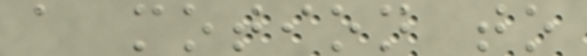a motion to
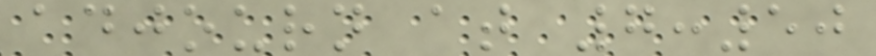adjourn at 7:50
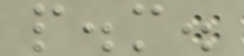p.m.
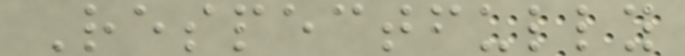Respectfully
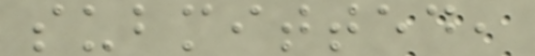submitted,
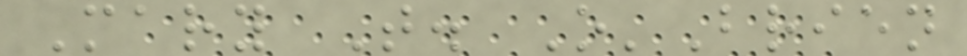Mary T. O'Brien
